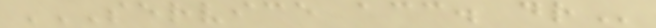SERVICE ACC. DR
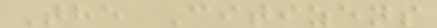The Citizens
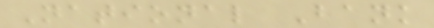National Bank
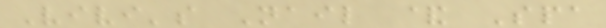Vivi's Nail & Spa
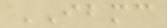IBMC
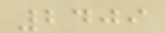2409
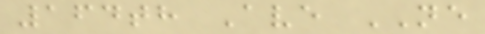164th Ave NE
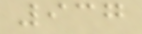937
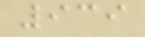939
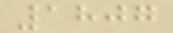1807
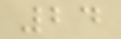24
